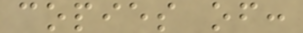copies of:
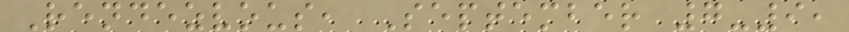Rendezvous, September 7-9,
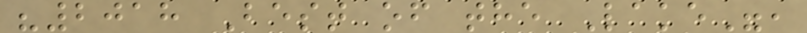"2018 Best of the Lake",
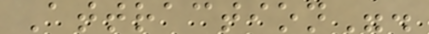Attraction".
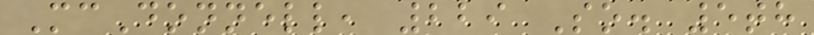McDonnell, 229 So. 5th
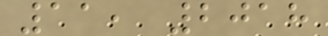11, 2018
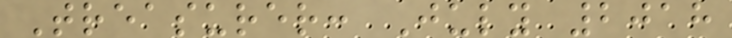Treasurer: July 2018
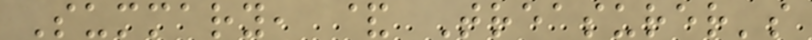Summary, & Treasurer's
